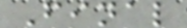Final
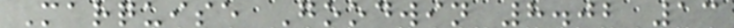Marquise Goodwin 8.02 13
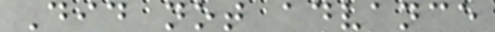Did not advance
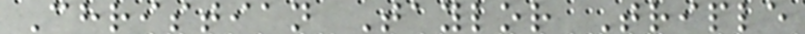Christian Taylor Triple
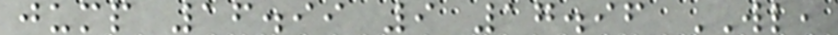jump 16.99 9 17.96 WL,
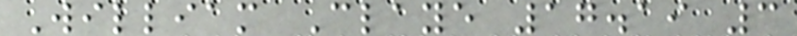William Claye 17.19 3
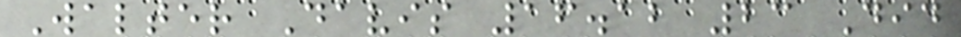Walter Davis 16.12 23 Did
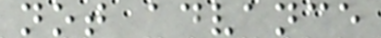not advance
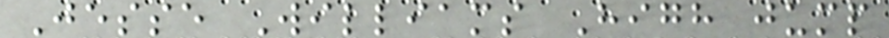Jesse Williams High jump
